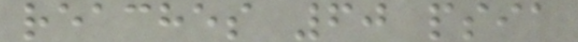reaches 60 psia
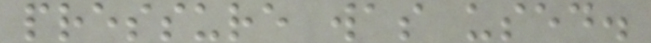pressure was used.
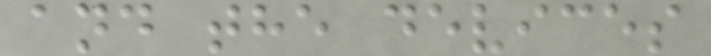and the devices
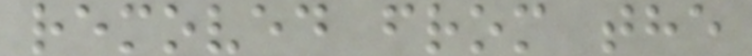removed from the
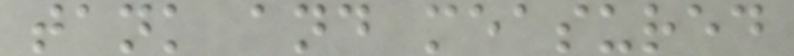tank and measured
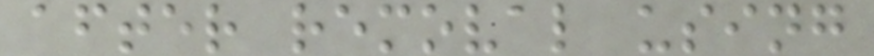after removal using
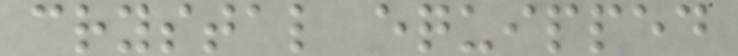crystal equipped
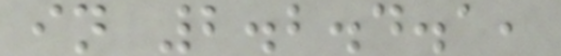in 2.2.4.1,
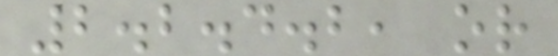2.2.4.2, or
